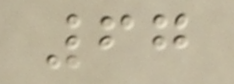67
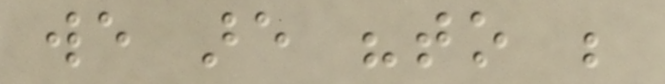we are "to be
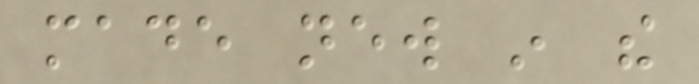made new in the
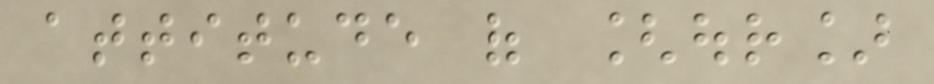attitude of [our]
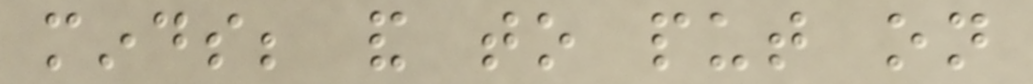minds; and to put on
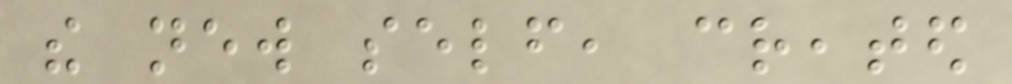the new self, created
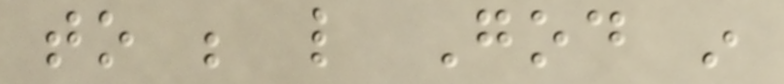to be like God in
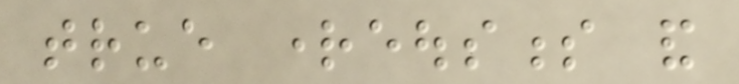true righteousness and
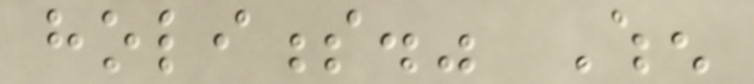holiness." When
